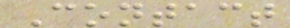Contact
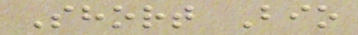Short Bio
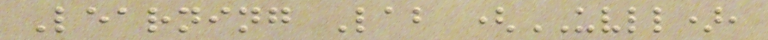Learning Lab (UVLL),
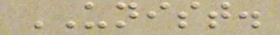UNIST.
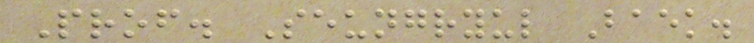Prof. Seungryul Baek.
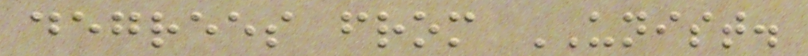degrees from UNIST.
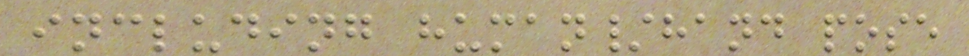including human/hand pose
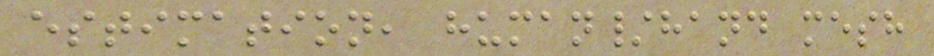estimation, human/hand mesh
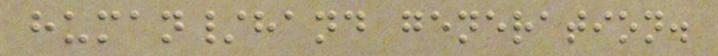human/hand generation.
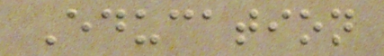Education
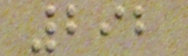292
